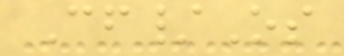Cf/Os
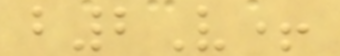b2V+
